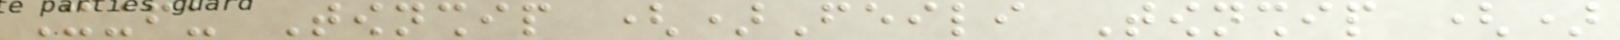Xingfu Township ()Feili Township ()
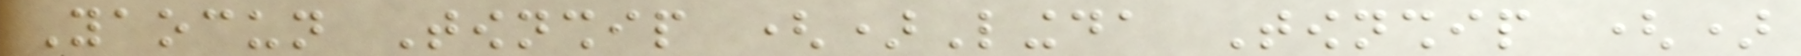Yaocun Township ()Lingda Township ()
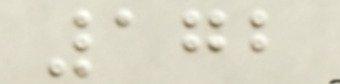172
